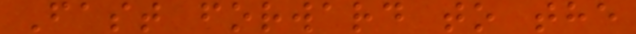Fast forward to the
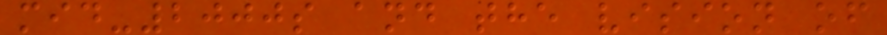mid-2000s and the vision of
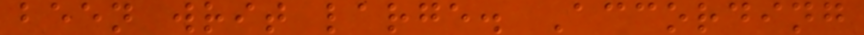been writ large. According
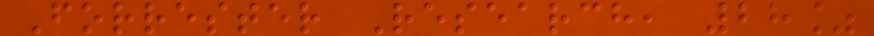Forrester Research, 28%
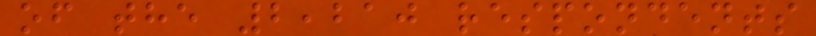of the 2,210 respondents
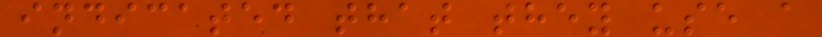indicated that they use a
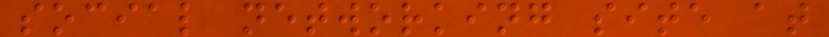social networking site at
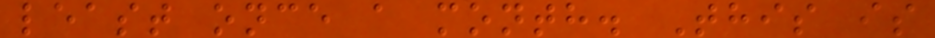least once a month. This is
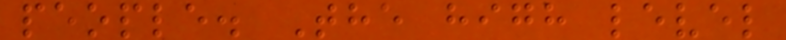people. The high level
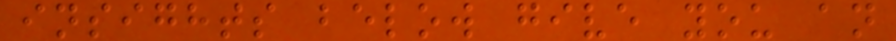insights below give you an
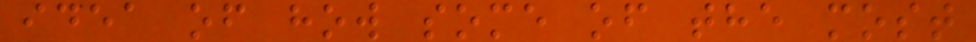idea of how some of the most
